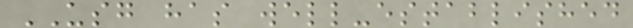USG has well-established
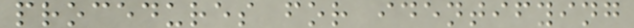procedures for identifying
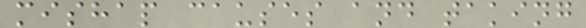mishap causes and taking
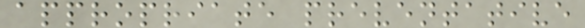appropriate preventative
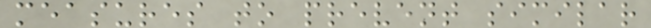measures to prevent similar
